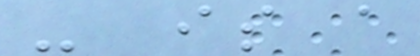- is a
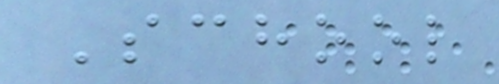School
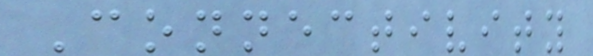Connectivity
